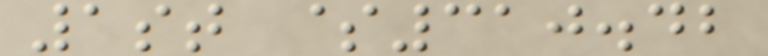1st $310.42
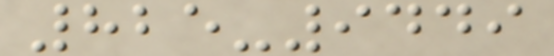825-9449
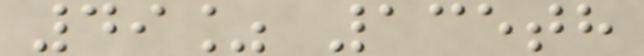49% 135th
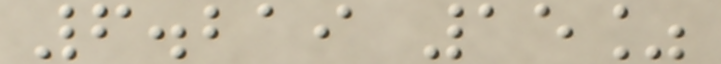6.219 15%
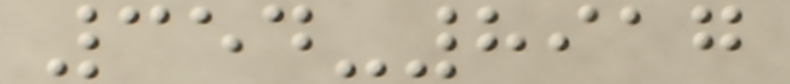354-8917
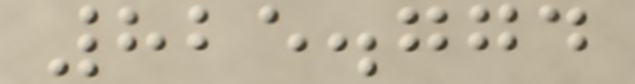825.774
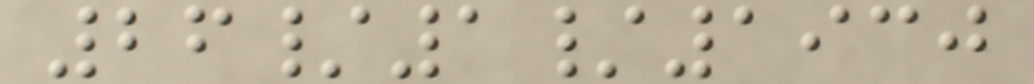26/1/1930
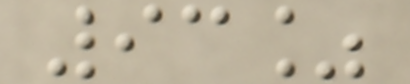93%
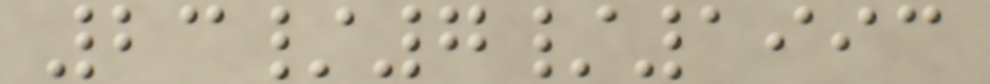23/7/1993
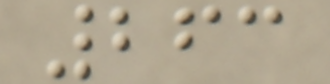263
